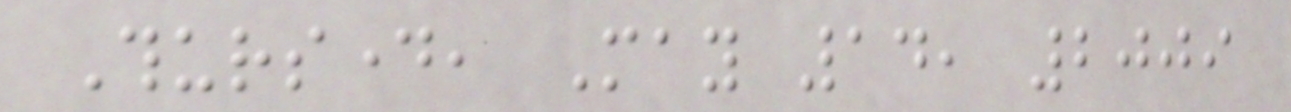Thursday, May 14, 2009
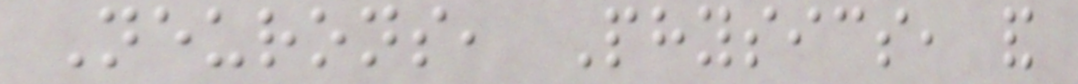Neurons, Physics, and
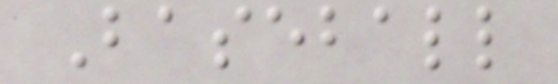Baseball
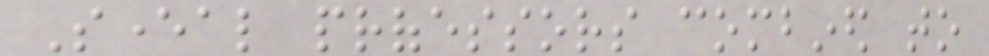Several professors combined to
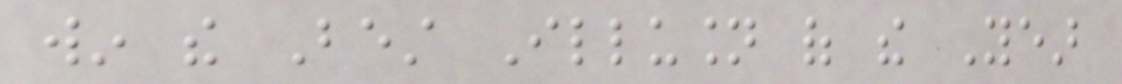win the Best Illusion of the Year
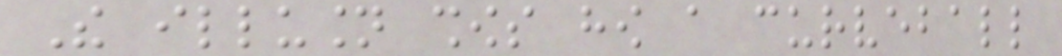The illusion shows how a curveball
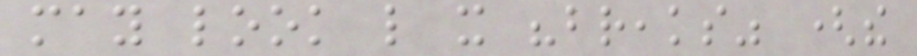may look like it "breaks" (the
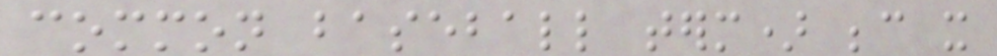common baseball term) because it
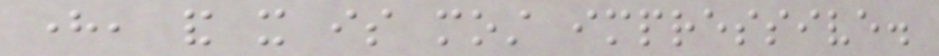here, and it is most impressive.
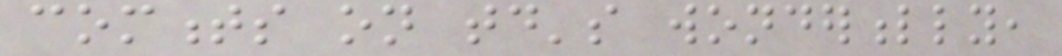comments on today's wonderfully,
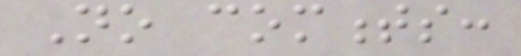No comments:
